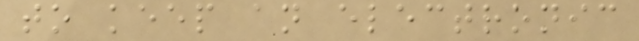to keep an electronic
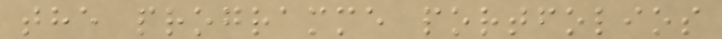the programme portfolios
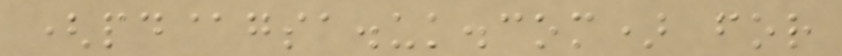(pd@gsa.uk.com) for
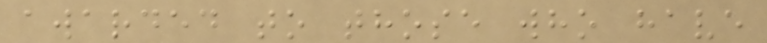awarded to those who have
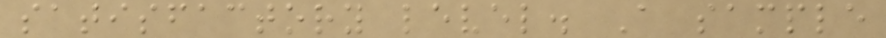satisfactory level. A sample
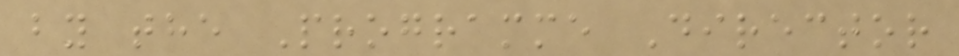by the Programme Director
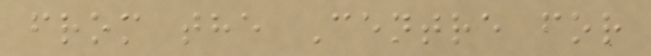from the Centre for
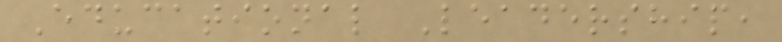Educational Leadership,
